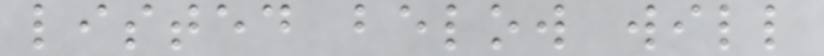listed below will
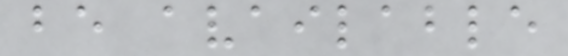be available
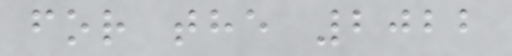for the 2022
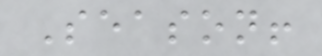Season!
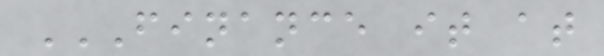FINANCE IT AT
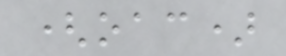(oac)
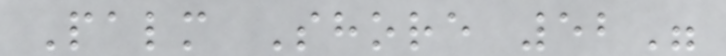Palm Shore 52"
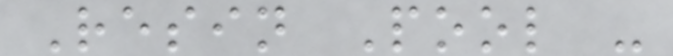Resin Pool -
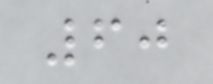60
